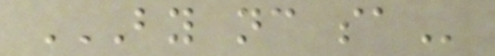BY NC SA
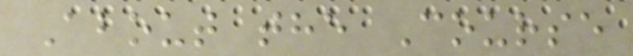About the Course
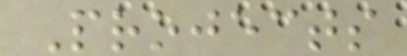Projects
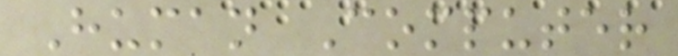Human Computer
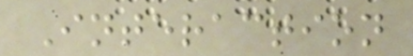Interaction
